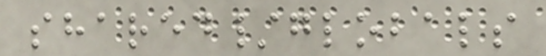shared/globals
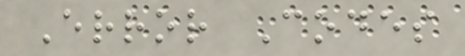Error Codes
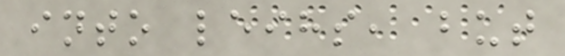into leihs, but
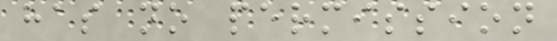has no permission
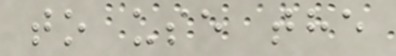to use the
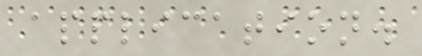application.
